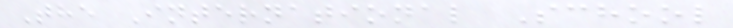The International School
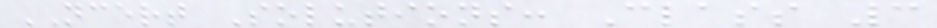NCERT Solutions: Class 3
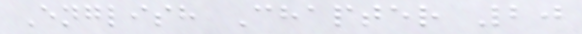English Chapter 20
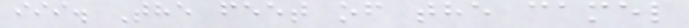iii. The feet of the camel
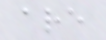are
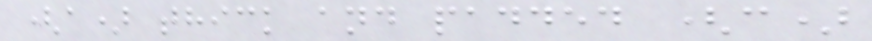(a) thick and padded (c)
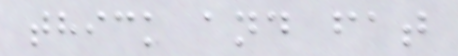thick and fat
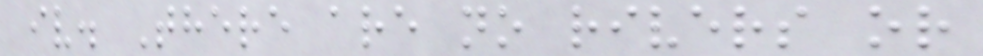iv. There are no rivers or
